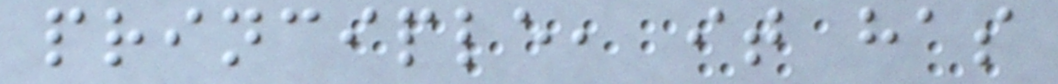principle, it has
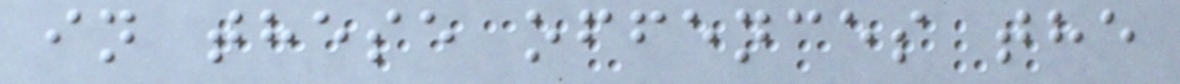in these offences the
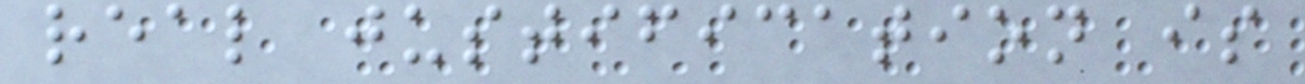real justification is
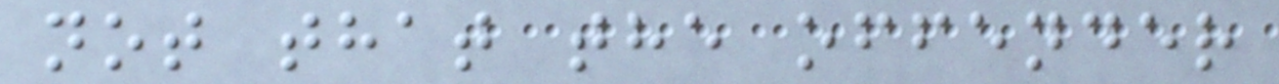not that the offender
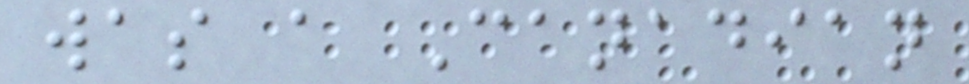was a Canadian
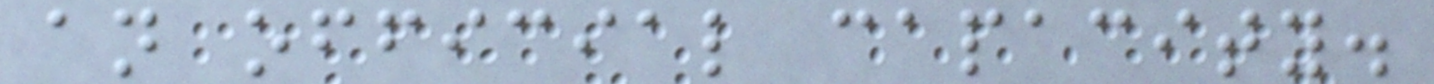an official capacity.
